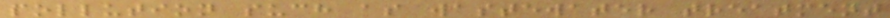pollution such as wastewater treatment
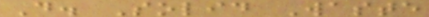D. Solid Waste
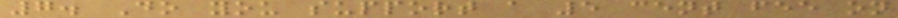7. Do you support a 5 cent fee on
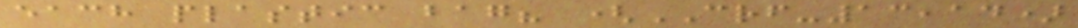each plastic bag? (CRF-13,14)
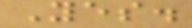Yes.
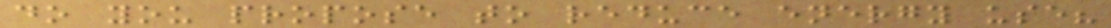do you propose to reduce energy use?
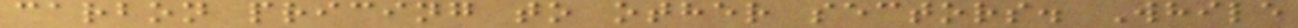carbon pricing to other sectors. While
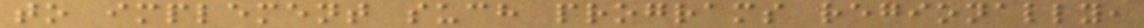to implement such programs regionally,
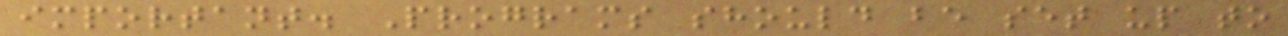important. Programs should be set up to
